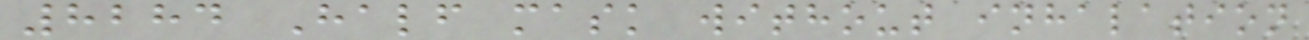8284 Half mask without inhalation
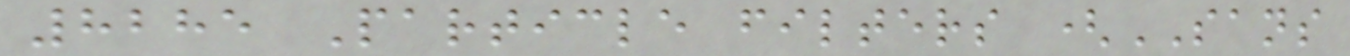8285 Particle filters (SANS
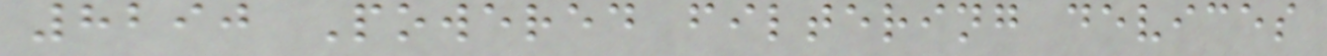8290 Powered filtering devices
